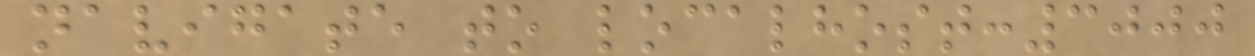navigate to localhost:3000
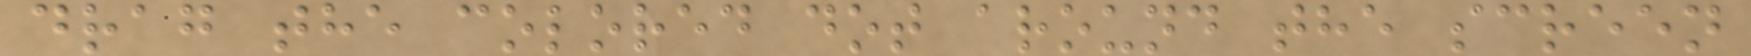drag the colored dot around the screen
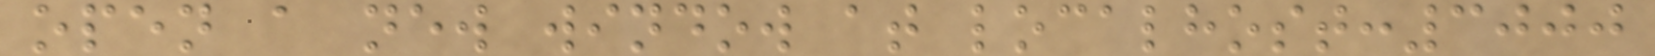open a new window at localhost:3000
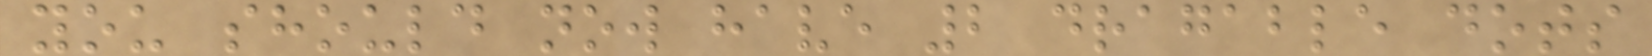you should now have 2 dragable dots
